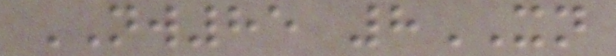NW85 8XN
